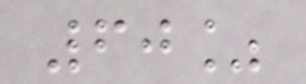60%
